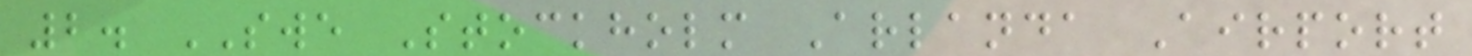2. SWE Stockholm Arlanda Airport
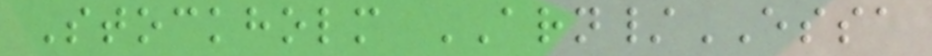Stockholm ARN/ESSA
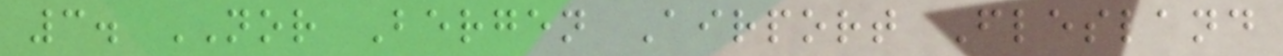3. NOR Bergen Airport Flesland
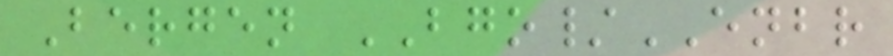Bergen BGO/ENBR
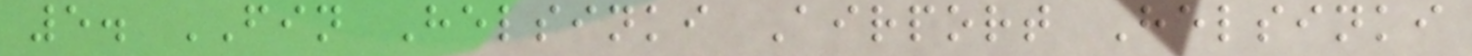5. FIN Helsinki Airport Helsinki
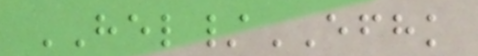HEL/EFHK
